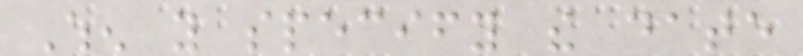When you specify the date
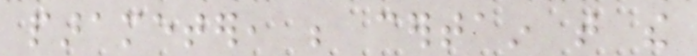parameter, be certain that the
